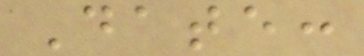Date:
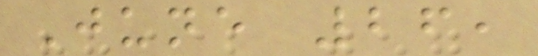June 26,
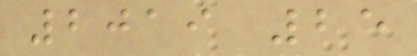2019 25
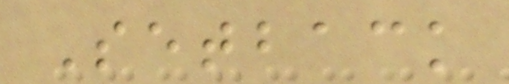Setback
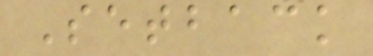Setback
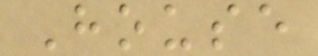House
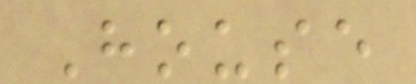House
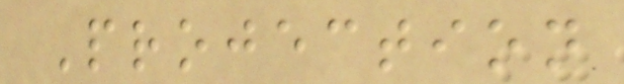Projection
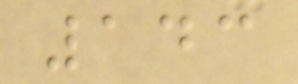143
